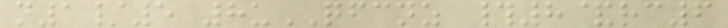n1/5 8uQFCNZ #8&rc6
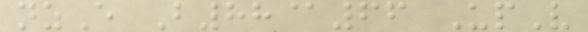nzE B88@66 UpV
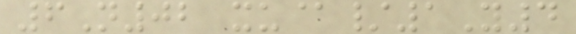6N02 xu@/1Y4
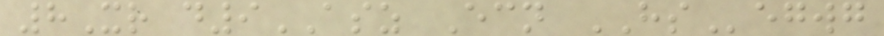8Xr d9ASZ Ecn HSegwg
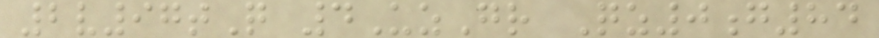2v97tQ 4UzGr Qz0g84
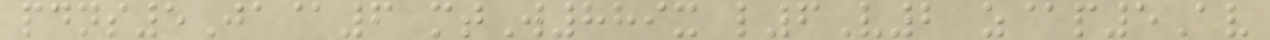pdns5Ja@6 mtW889x l6V2 z@p5Av
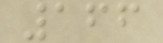166
